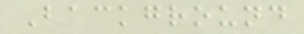Background
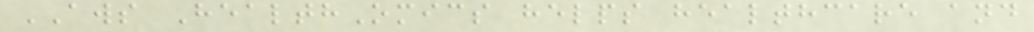AWS HealthOmics helps healthcare and
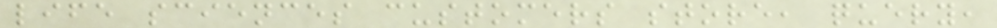life sciences customers store, query,
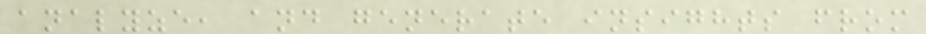analyze, and generate insights from
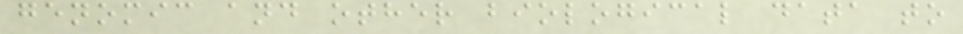genomic and other biological data to
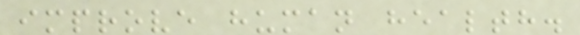improve human health.
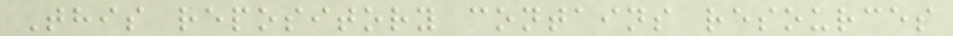This repository contains resources
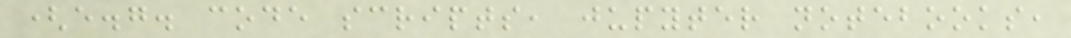(e.g. code scripts, jupyter notebooks,
